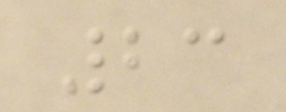23
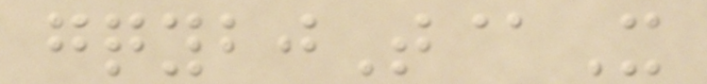gqybjT@X
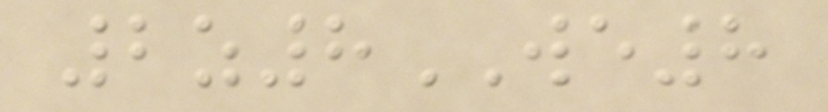2z8WE8
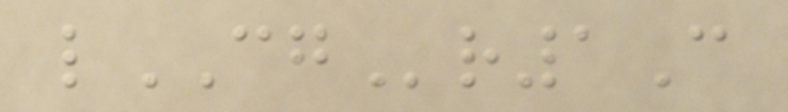lCGr1C
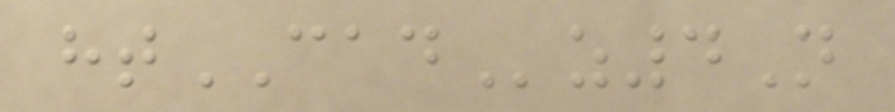htCADz4N
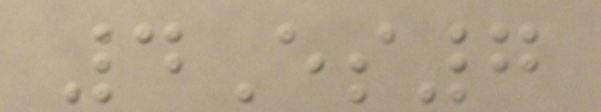4Es7
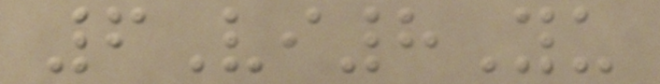6Vi8Yu
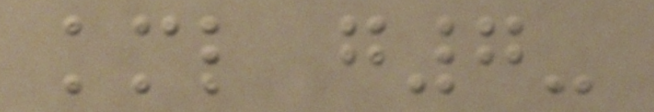kml g7-
